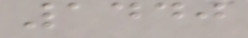1440
